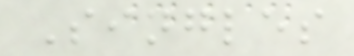Singles
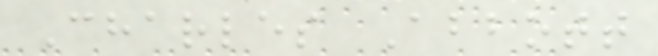Charles Abbott
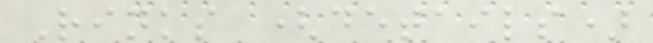Rinks (details)
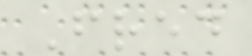Fred
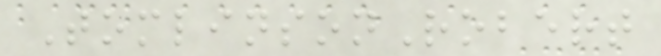TomlinsonRobert
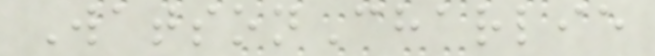WatsonCharlie
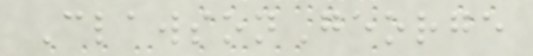ClawsonGeorge
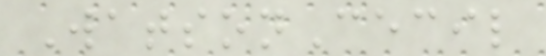WatsonCecil
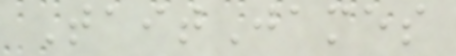TaitJames
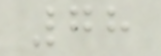78
